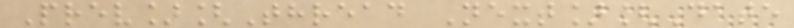Prev][Thread Next][Date
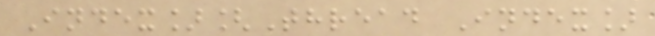Index][Thread Index]
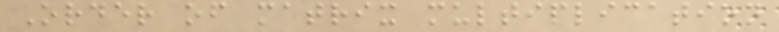Order of matrix multiplication
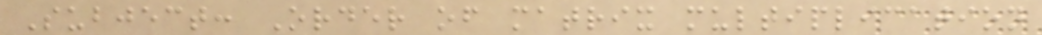Subject: Order of matrix multiplication
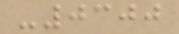-0300
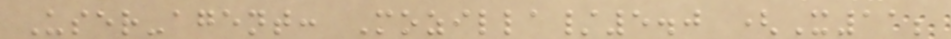User-agent: Mozilla/5.0 (X11;
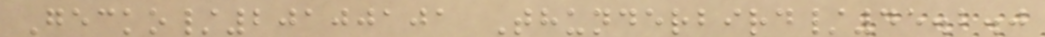Gecko/20100101 Thunderbird/45.2.0
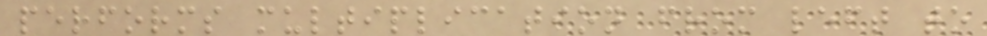performs multiplication from left to
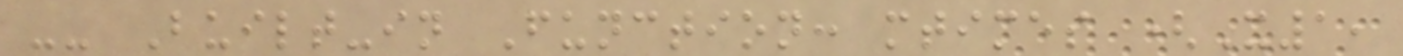-- Built-in Function: mtimes (X1,
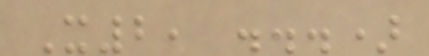X2, ...)
